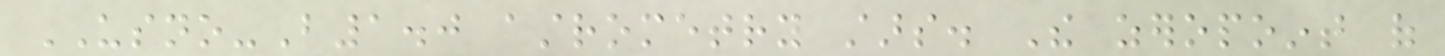USNO-B1.0 astrometry stars. The zeropoint of
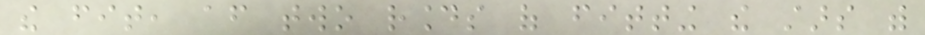the fit, after two rounds of fitting the stars with
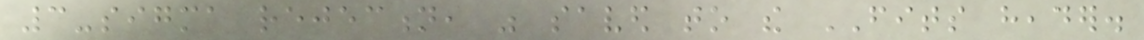3-sigma rejection, was saved to the FITS header.
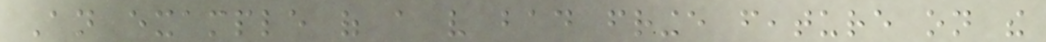An example of a very bad fringe feature on the
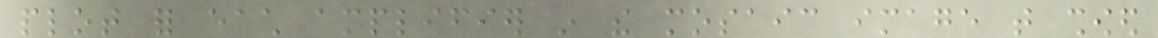plot for each amplifier in the mosaic image that showed
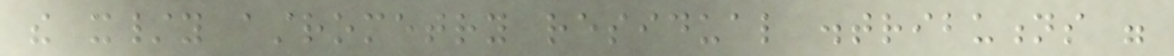the x/y astrometry residual distributions were
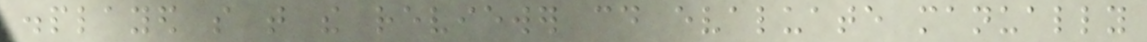displayed so that the reviewer could evaluate manually
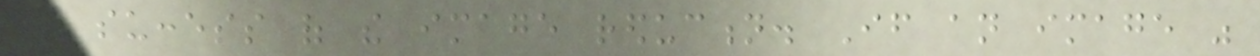the success of the image reduction. If an image was
